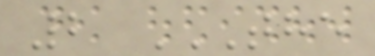2 THE
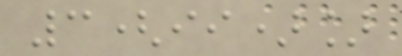3(ii)]
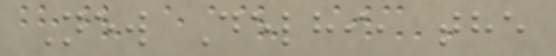New Delhi, the
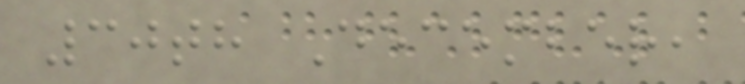30th December,
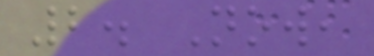2. Now,
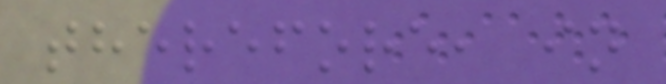therefore, in
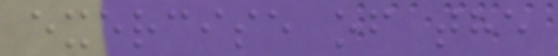exercise of the
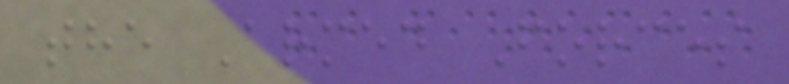the Armed Forces
